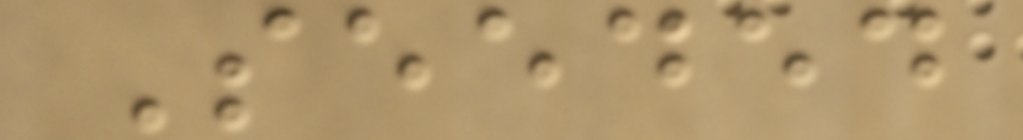Seeded
